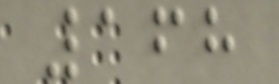168
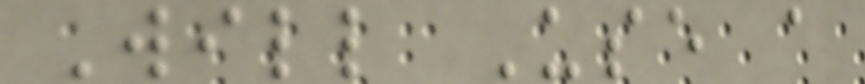Will Use a
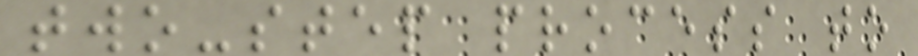two-step process to
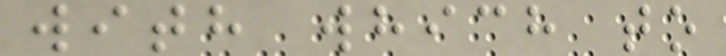with which to
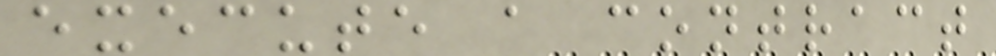execute a contract
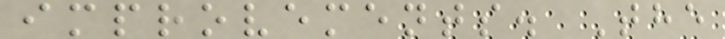improvements. The
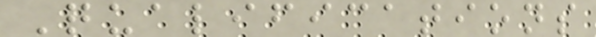Qualifications
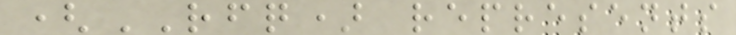(RFQ) represents
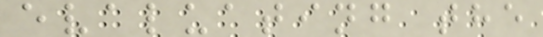evaluating the
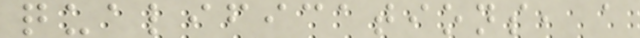qualifications, a
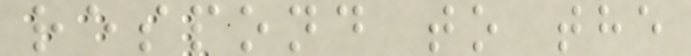respond to the
